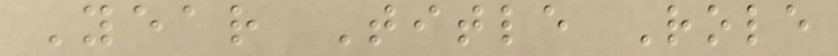Year Title Role
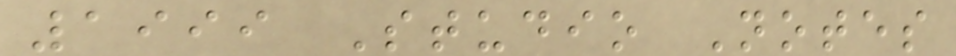1999 Studio Notes
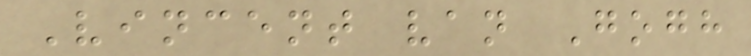Vincent van Gogh
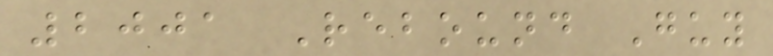2001 Rebound Guy
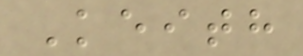Keith
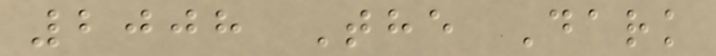2008 The Dark
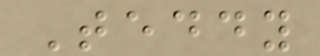Teddy
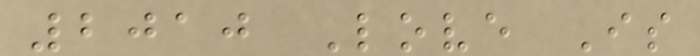2010 Love Is
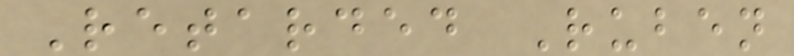Retarded Ruben
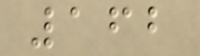162
